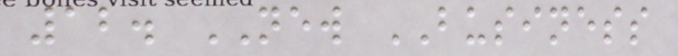12. NEW BUSINESS
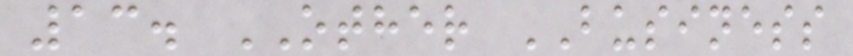13. OTHER BUSINESS
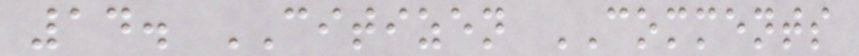14. CITIZEN COMMENTS
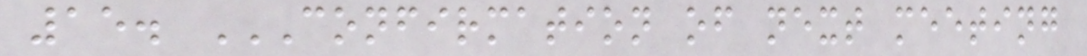15. CONFIRMATION OF NEXT MEETING
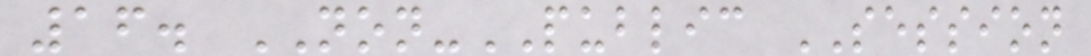16. NON-PUBLIC SESSION
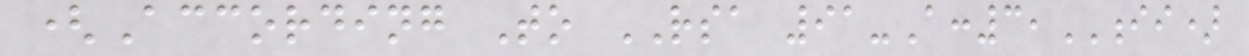(According To RSA 91-A:3,II)
